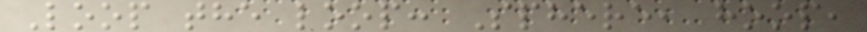Loop the loop: Sphere, hoop,
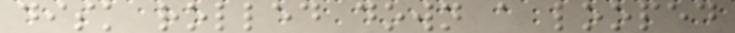disk rolled down a looped
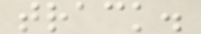track.
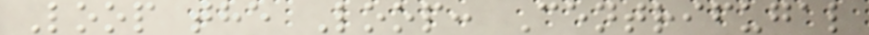Loop the Loop: Centrifugal
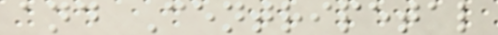and Centripetal
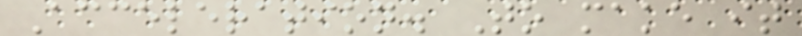Acceleration. To make it
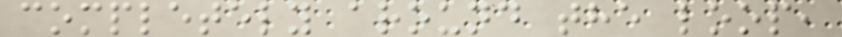completely around the loop,
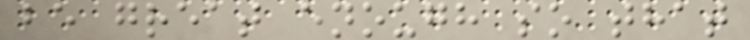be great enough so that
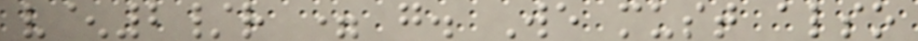v^2/r = g. We must also
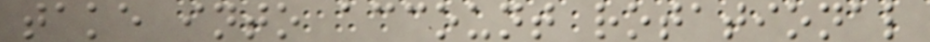take into account rotational
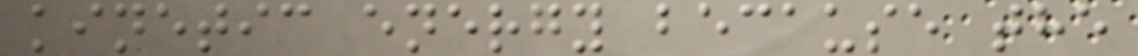kinetic energy because the
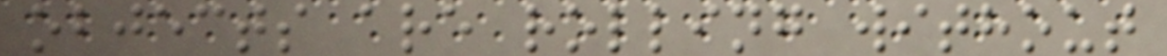objects are rolling without
